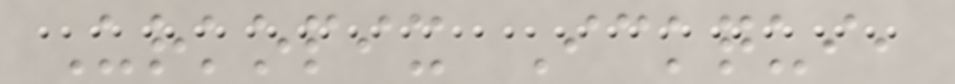Urkopix Ickqui,
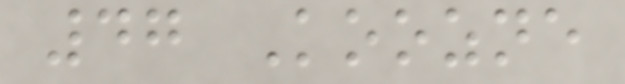47 Koozne
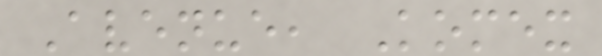Avenue, Komex
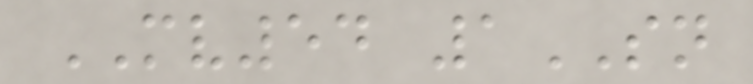MV54 1SN
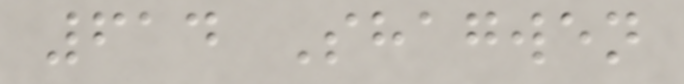614 Shagwen
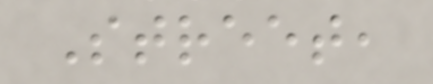Street,
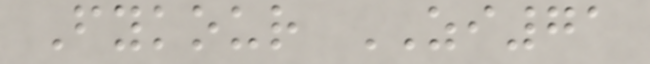Fykour ZI71
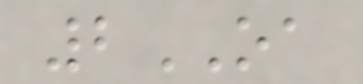2OA
